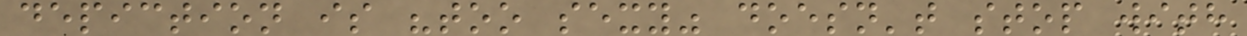depiction is "too sexy" doesn't stop with
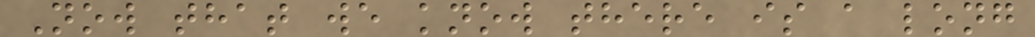Now that we know there is a long
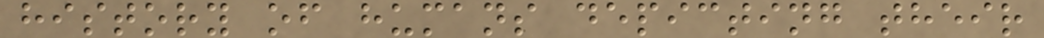history of humans depicting their
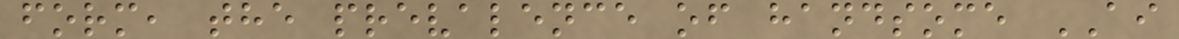form, the prevalence of handsome AI
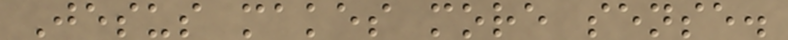Jesus makes more sense.
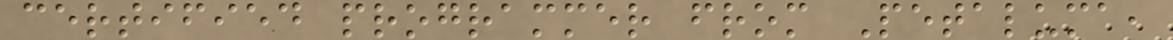certified programmer from Petaluma,
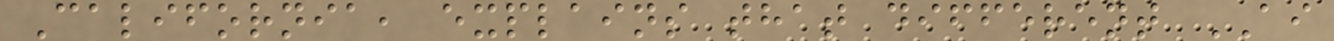California, explains that different AI
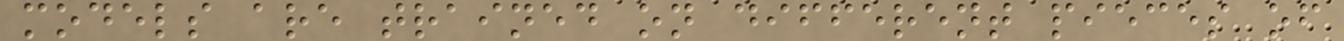models are trained on different pieces of
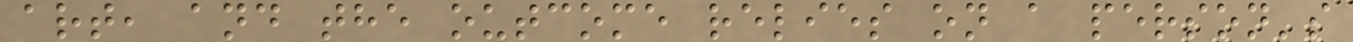art, and the outcome relies on a person's
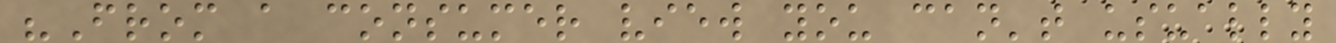"From a consumer view you can't usually
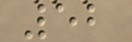52
